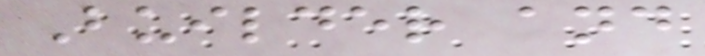Builder and
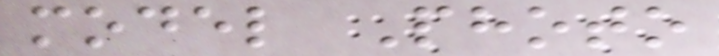model Photo
